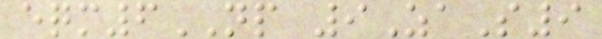eqm6NP 9ZaS9
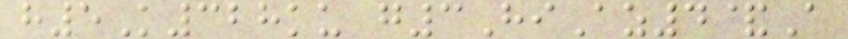h5K328ku g3HiAz4&A
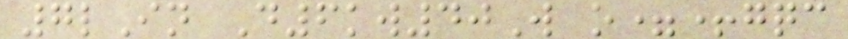7lIn D6kw40W o=+gqc
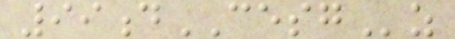99dCESGz
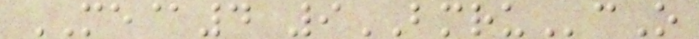ME@4 9BMRUcO
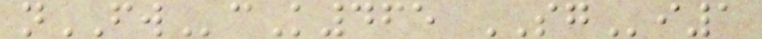nFWcK465 SGi1
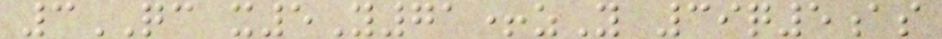3QC x5Y71+zY 39q5as
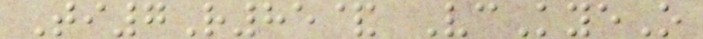Ti7R85& VcKyeO
